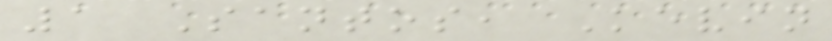1 Santos, Kevin
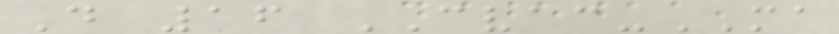D 16 CVAC-MA
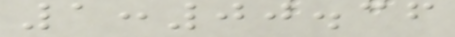1:00.36
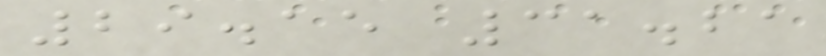29.15 31.21
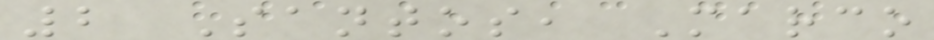2 Santos, Marco
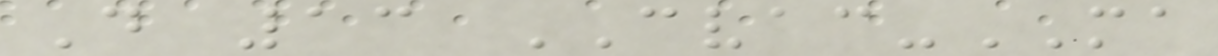D 13 CVAC-MA
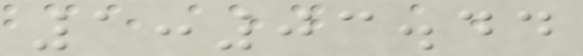1:03.44
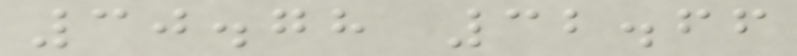30.78 32.66
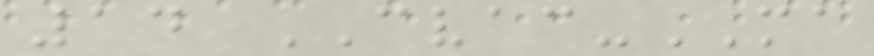14 CVAC-MA
